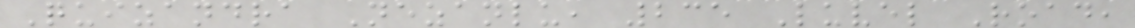Quizandra Nezanlu, 235 Luvel Road,
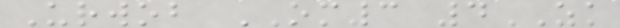Urwob OM3 4ZK
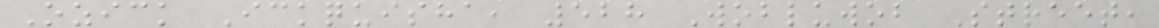Ozick Ickquisha, 528 Wobluwob Street,
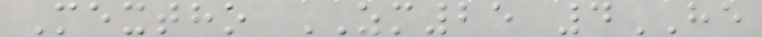Mextho ZM25 4HE
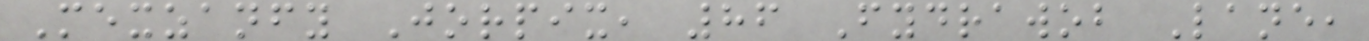Mexzanfy Jorpix, 86 Fydrawob Lane,
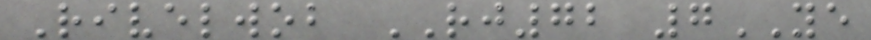Rivelwob RJ72 7YE
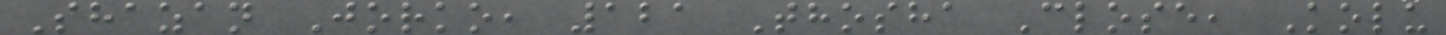Shazan Jorko, 121 Thosha Close, Kolu
